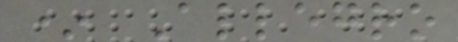* Allegro
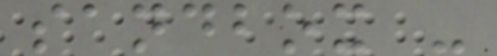sandbox -
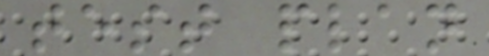test plan
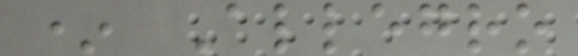* Allegro
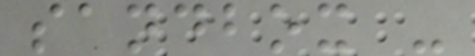sandbox -
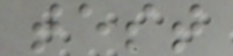test
